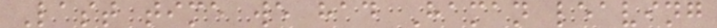Last time we had Haman leaving
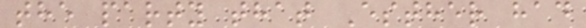the party that Esther had
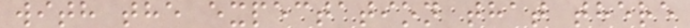with the expectation that there
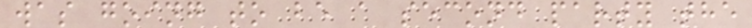was going to be a second party the
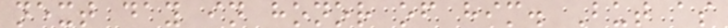next day in honor of him. But as
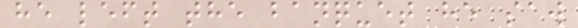he left the banquet he saw
